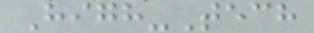High-Tech
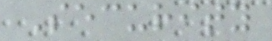Security
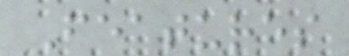Features
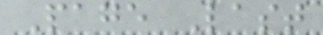Page Last
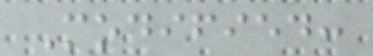Modified:
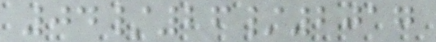04/26/2017
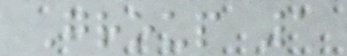Group 1
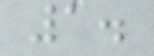1.
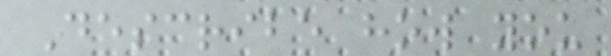Describe how you
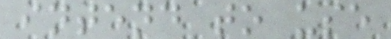intend to use
